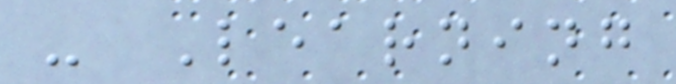- Learning
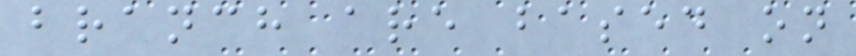branch are based on
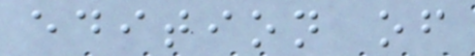edition of
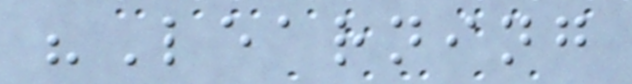"Learning
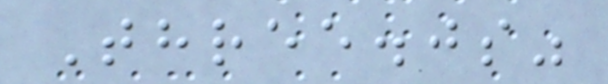Three.js"
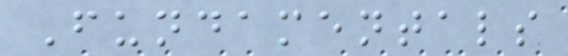Fundamentals
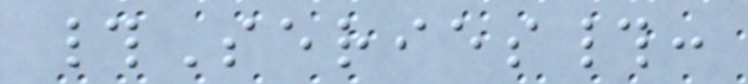#Series#:
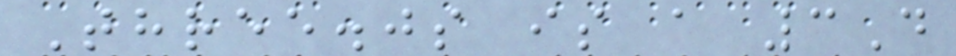Three.js is a 3D
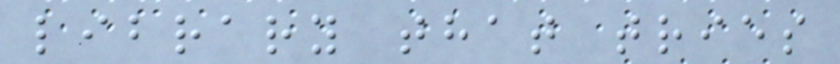library that tries
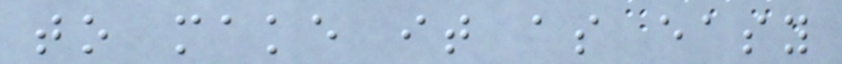to make it as easy
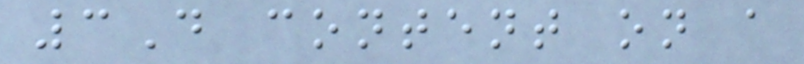3D content on a
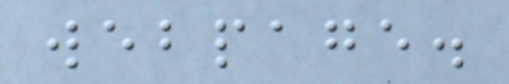webpage.
